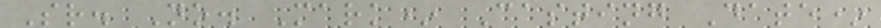Sr. No. Mark* Casting Date*
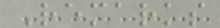Remarks
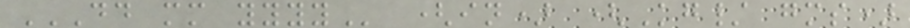DD MM YYYY (in) (Kg/ gms)
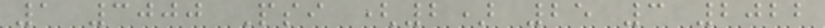1 3000 Psi (2) 25 3 2022
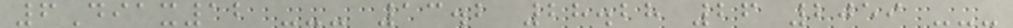6Diax12 --- 13.2 28.28 26 2059 ---
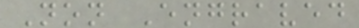Non Engraved
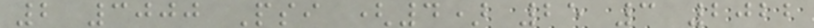2 3000 Psi (4) 25 3 2022
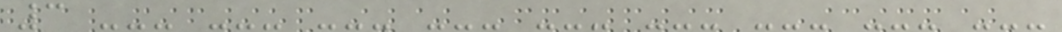3 --- --- --- --- --- --- --- --- ---
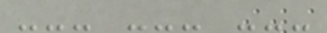--- --- ---
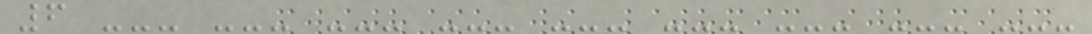6 --- --- --- --- --- --- --- --- ---
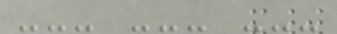--- --- ---
